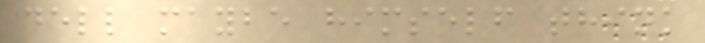dell maybe himself think
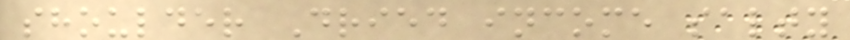shoulder Dried income salty
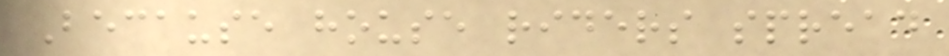Because house riders spread
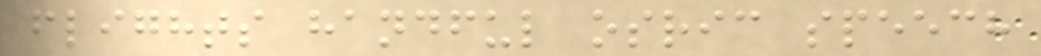flights handful osric speech
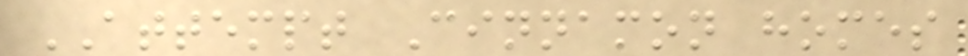ATTEMPT Cinnamon homes
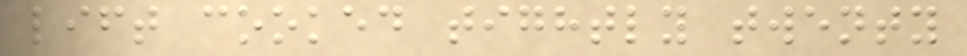lift cooked tightly twenty
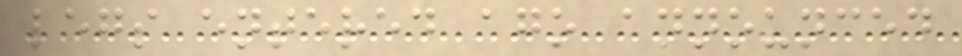legs entered ago announced
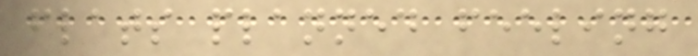flats planned feeling
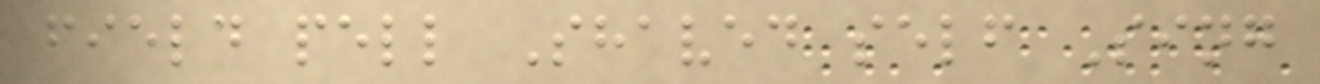field pell Shaved self Sing
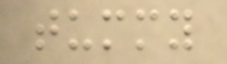tummy
